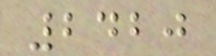2420
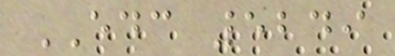EDC 5249
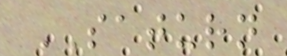SATURN
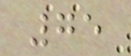75
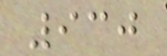930
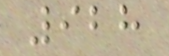928
